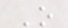O
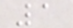1
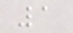1
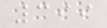399
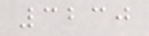3230
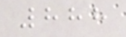888
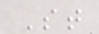St
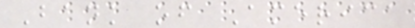Bank of America
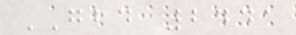GBD 2441
